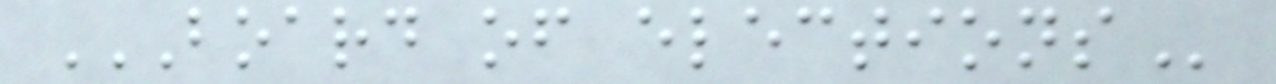BOARD OF ELECTIONS
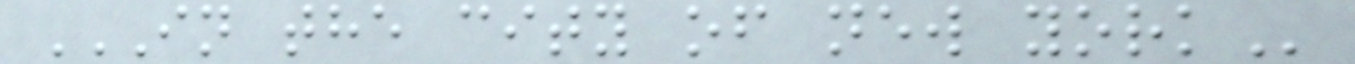IN THE CITY OF NEW YORK
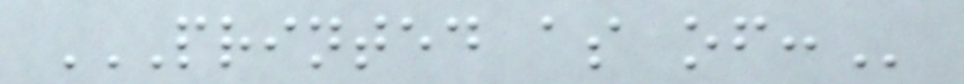PRINTED AS OF:
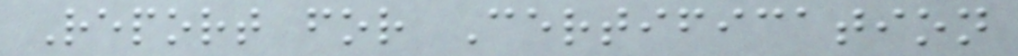Report for Certification
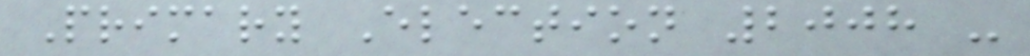Primary Election 2008 -
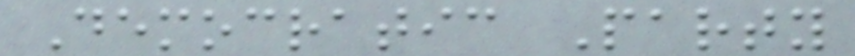Democratic Party
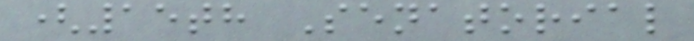(15th Senatorial
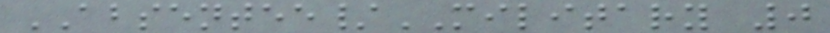ABSENTEE/MILITARY 0
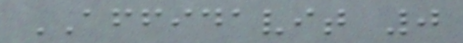AFFIDAVIT 0
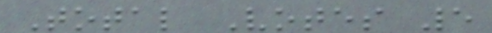Total Votes 5
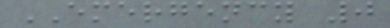EMERGENCY 0
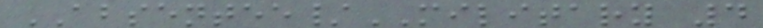ABSENTEE/MILITARY 4
